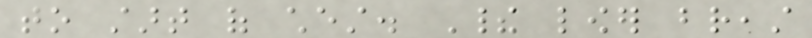to start of chest. Their lower breast
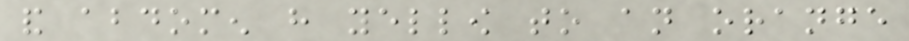and abdomen have yellow to an orange
